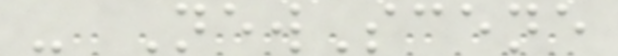- NewScene
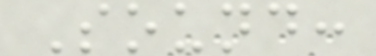Sound:
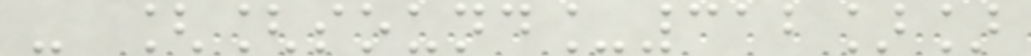- [[sound_312]]
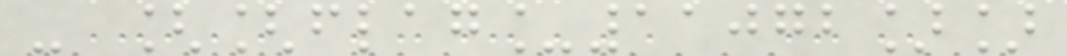- [[flag_11072]]
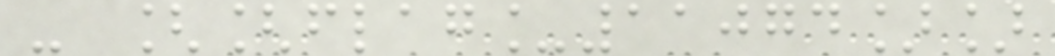- [[flag_11074]]
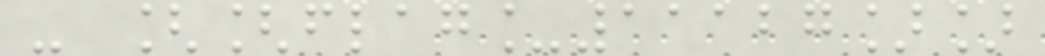- [[flag_11127]]
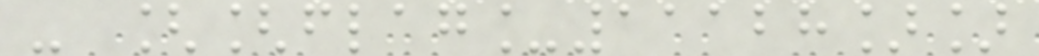- [[flag_11128]]
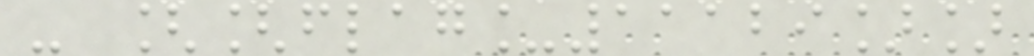- [[flag_11129]]
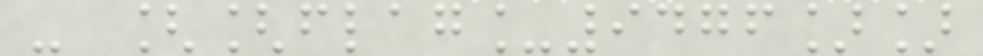- [[flag_9476]]
